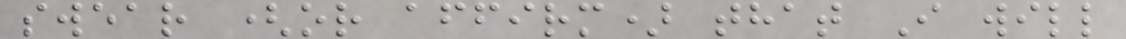swear (or affirm) that I will
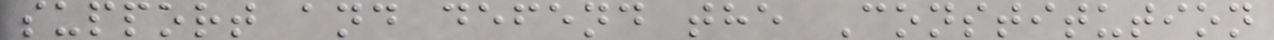support and defend the Constitution
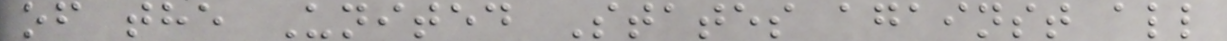of the United States against all
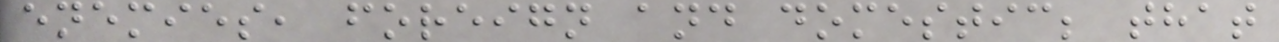enemies, foreign and domestic; that
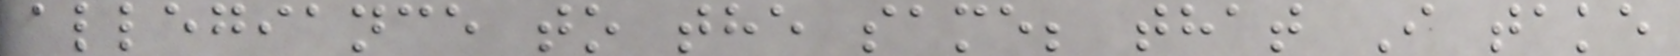allegiance to the same; that I take
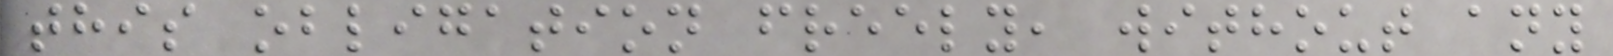this obligation freely, without any
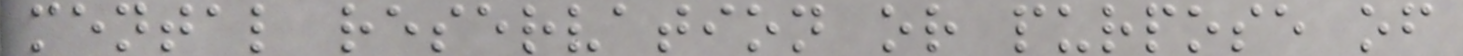mental reservation or purpose of
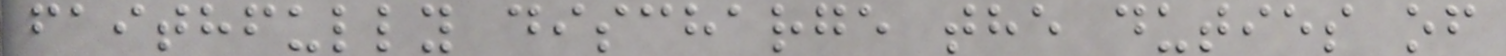faithfully discharge the duties of
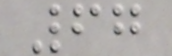67
